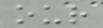our
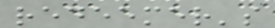redeemer's
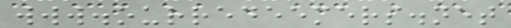www.ourredeemers.net
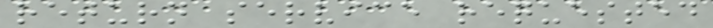return service requested
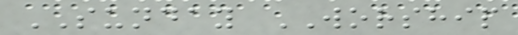SUNDAY WORSHIP
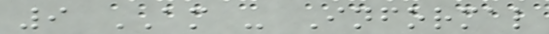9 AM - Informal
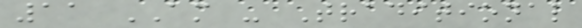11 AM - Traditional
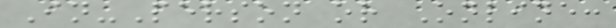In-Person or Online:
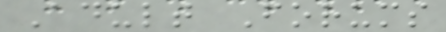Adult Forums
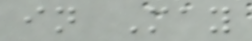in May
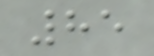85
